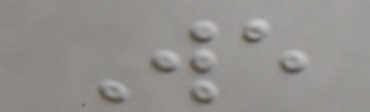We
